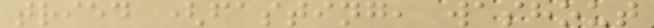tried (fasting, washout
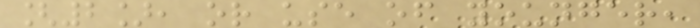[2], or use of younger,
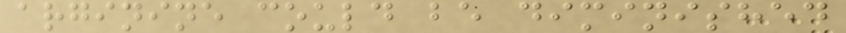arginine could be diminished
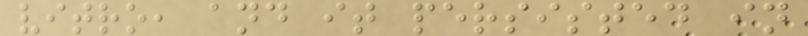vitro, and it persisted in
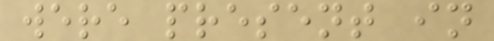were present in
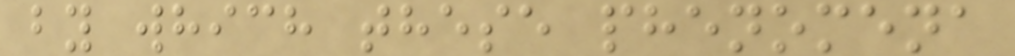by which these phenomena
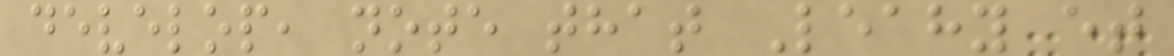develop, note that Leahy et
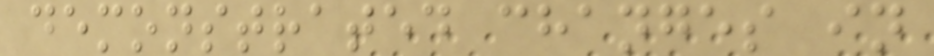demonstrated changes in
